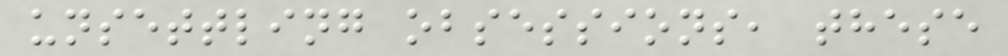unsettling obsessions, these
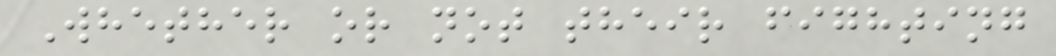Whether or not their fighting
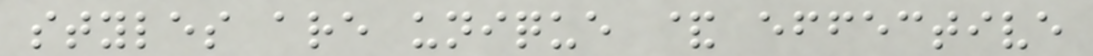styles are unique & effective
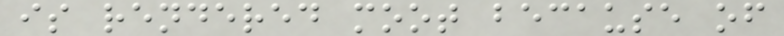is rendered moot because of
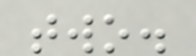two.
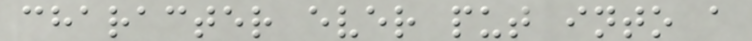character ever put into a
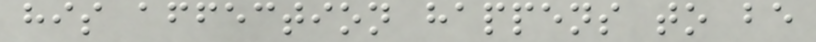his affection happens to be
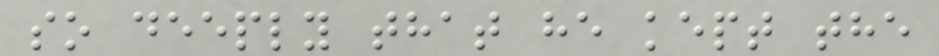so deeply that he kept the
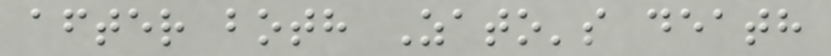after both Zato's death
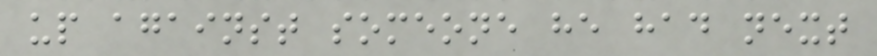up against someone he had next
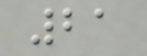21
